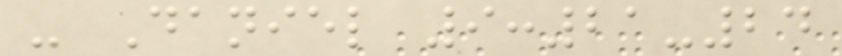- Daniel 9:21-24
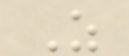As
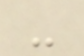-
